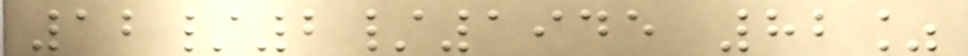12/2/1945 82%
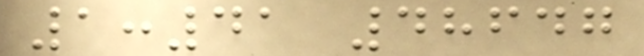1:41 48647
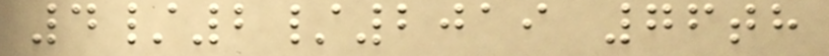4/2/2019 76th
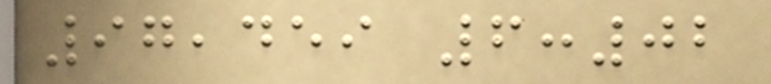97,459 6:02
